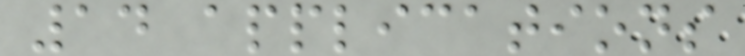14 applications
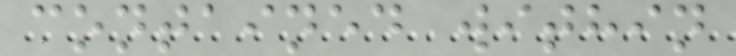contained within
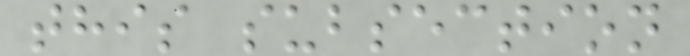this subsection
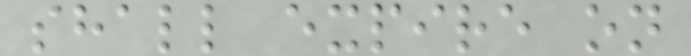shall expire on
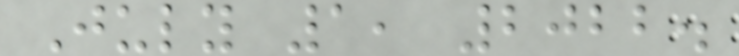July 1, 2022.
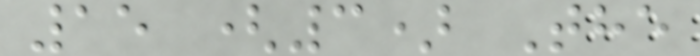15 (3) The
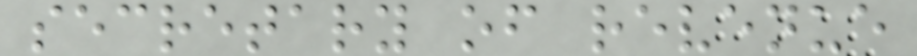secretary of revenue
